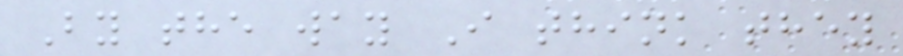By the way I think they
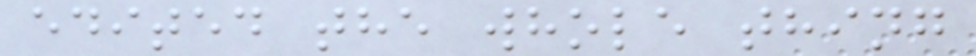edited the whole thing
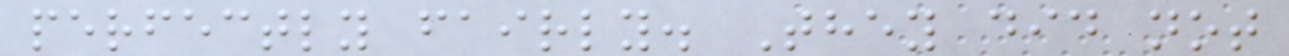perfectly fairly. They did not
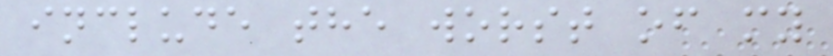include the worst of my
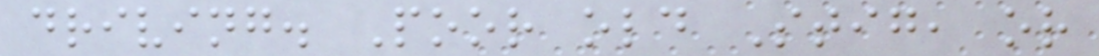driving. Poor old Stig, or
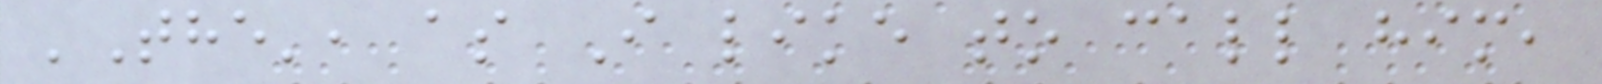'The', as I like to call him,
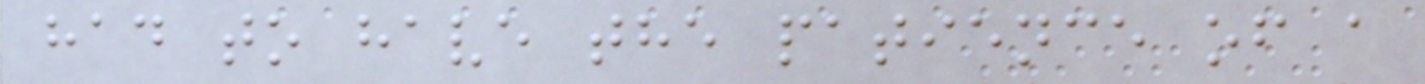had to have the patience of a
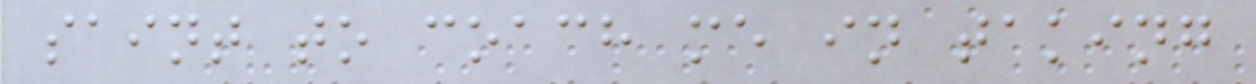saint to coach me in taking
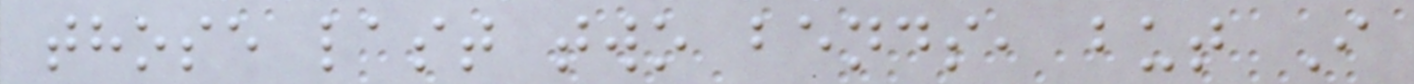those last two bends, but I
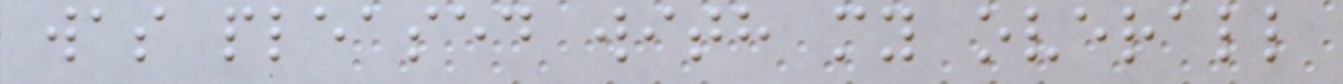was pleased with my overall
